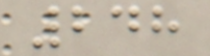248
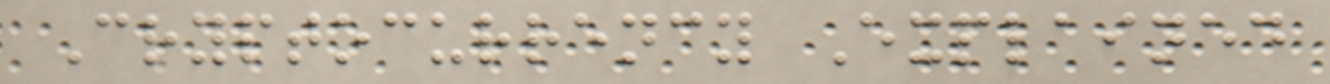Cryptocurrency Explained
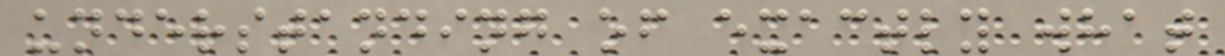understanding of exactly what
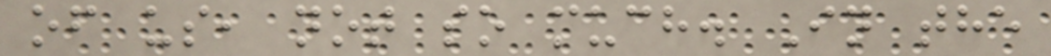of us, not so much. In the
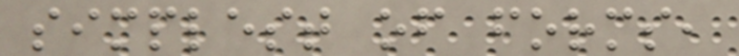simplest of forms,
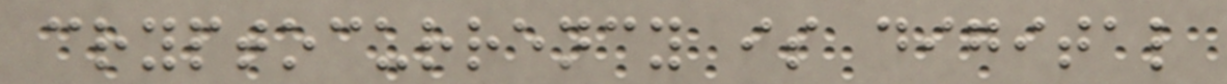cryptocurrency is digital
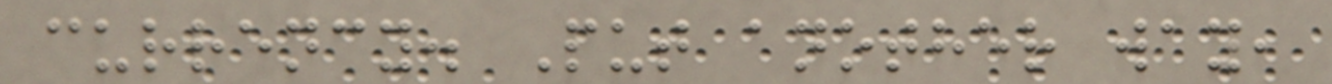currency. Put another way,
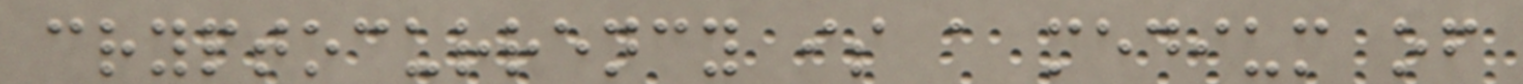cryptocurrency is a medium of
